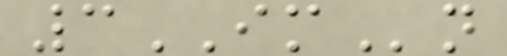3IMn
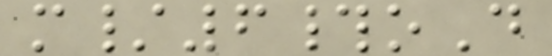m/6#oD
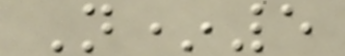N*5
